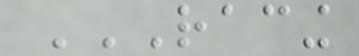RACING
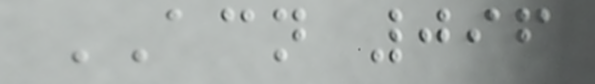ACN 096
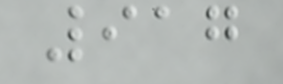917
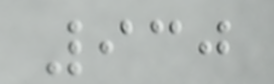930
